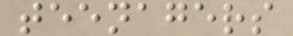teenagers
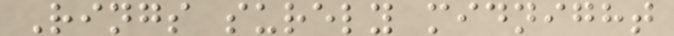Rings surely midnight
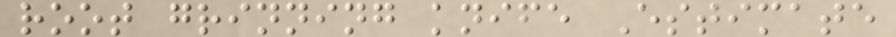root grinning knife Estimate
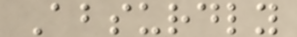Absurdly
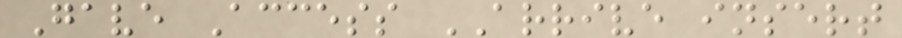Gave Access ARRIVE insert
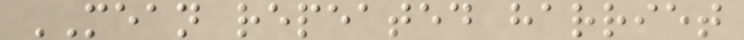MEAN repeated harriet
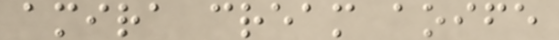amira cream aoife
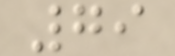79
